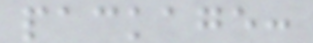package:
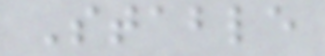Stable
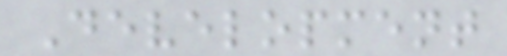Development
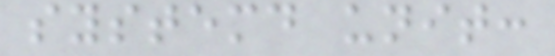systemd unit:
